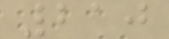210
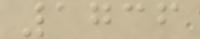1736
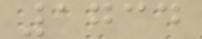1734
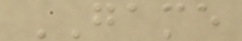GAME
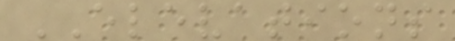ELEVATIONS
